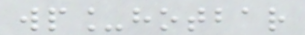wp_hotbar
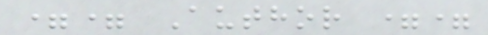== Author ==
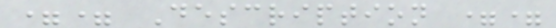== Description ==
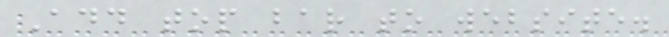Add top bar to website.
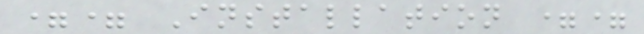== Installation ==
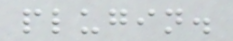plugin.
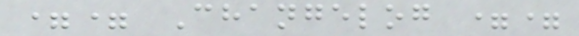== Changelog ==
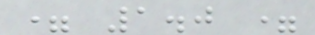= 1.0 =
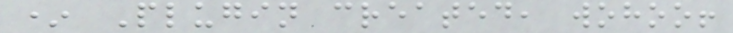* Plugin created, wohoo!
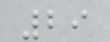29
